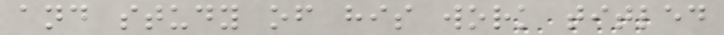and study of his work titled
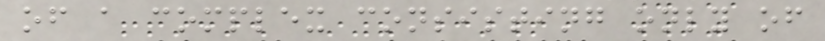of a complex consisting only of
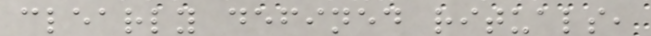clearly defined rituals,
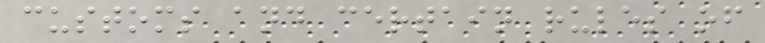customs and certain rules of
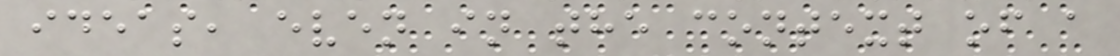ideas, even in the context of a
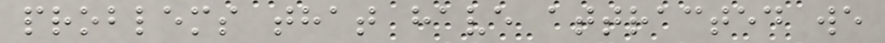problems that have attracted we
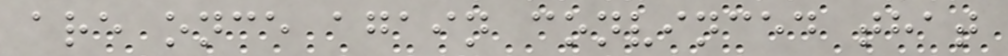are once again convinced that
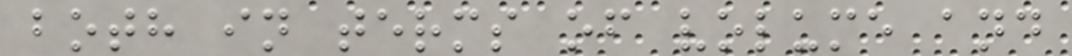both in terms of volume and
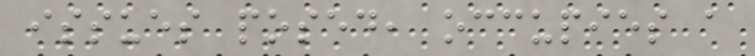issues posed, occupies a
